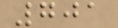701
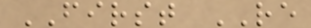FIRST RE
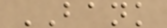BANK
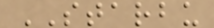STARBU
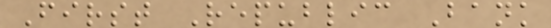First Republic Bank
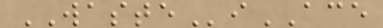WASTEiACE
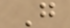G
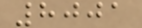8001
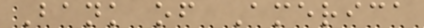Bank of America
